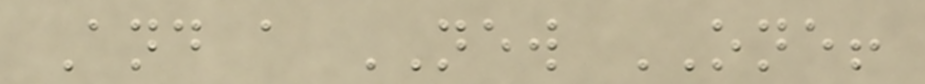And a NEW ONE!
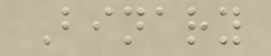Binary
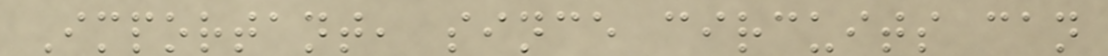Important, since circuits can
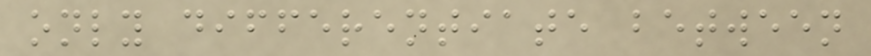only differentiate between
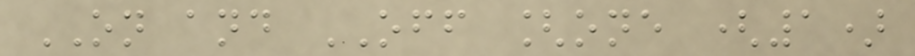ON and OFF [one (1)
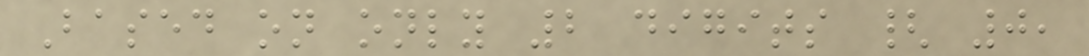Based on only 2 digits { 0,
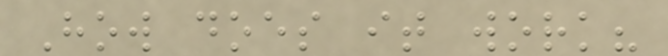How does it work?
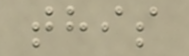this
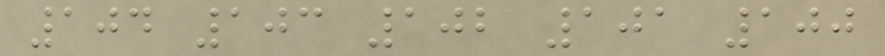104 103 102 101 100
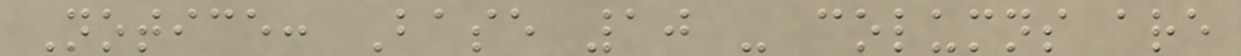Notice: Base 10 - columns are
